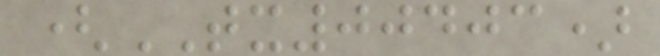(TX00403)
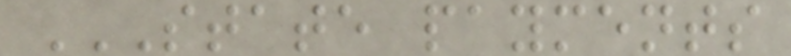STATE PAYMENTS
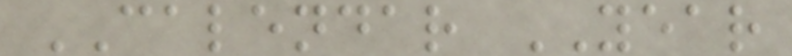CALENDAR YEAR
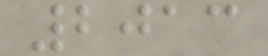2013
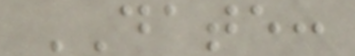DATE:
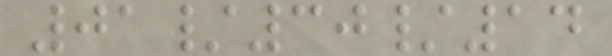01/30/14
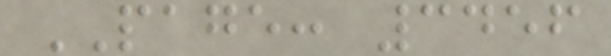PAGE: 3456
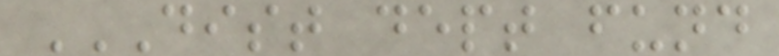DIST DEPT FUND
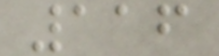116
